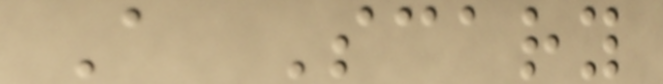A Scary
